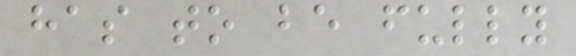has to be fully
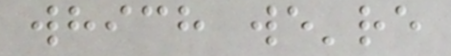which we're
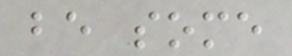be some
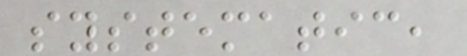systematic,
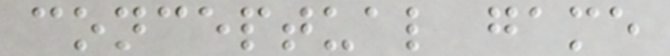conceptual game
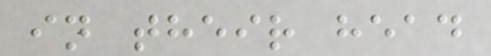in their head
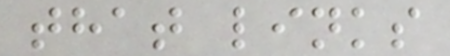that links
